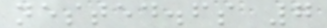nested.fs 7
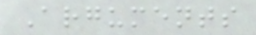Arguments
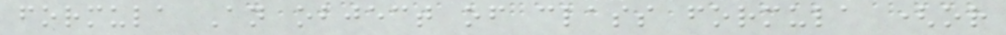formula An object of class formula (or
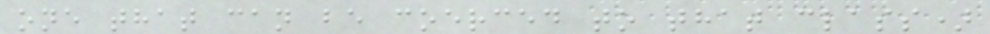one that can be coerced to that class)
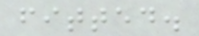fitted.
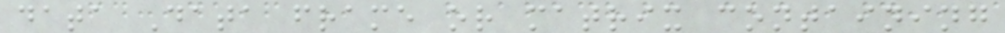data Data frame or matrix containing
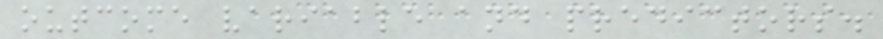outcome variable and predictors.
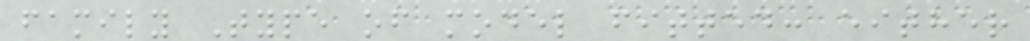family Type of model fitted: either
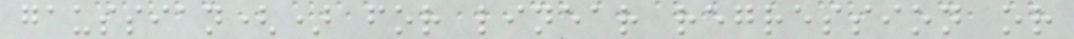gaussian() for linear regression or
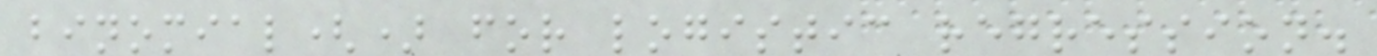binomial() for logistic regression.
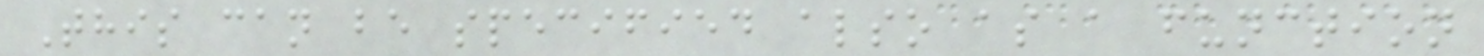This can be specified also as a function
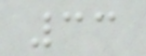33
